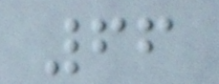66
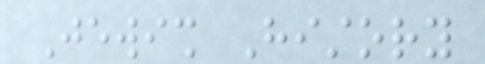Jewish History
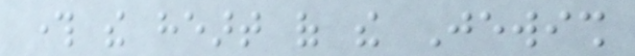through the heart of the Jewish
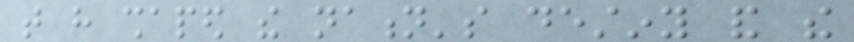that have shaped the nation's destiny and the
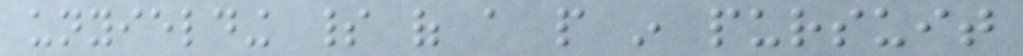unyielding spirit of a people in pursuit
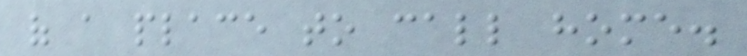of a place to call home.
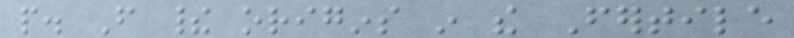people. From their origins in the Fertile
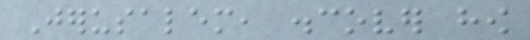Jerusalem, discover how
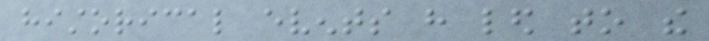historical events have led to the
